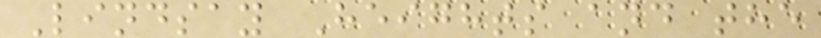Lindsay Heights and the
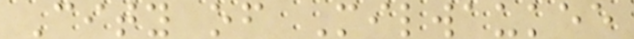City of Milwaukee
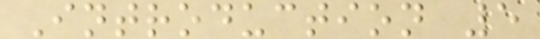Introduction 5
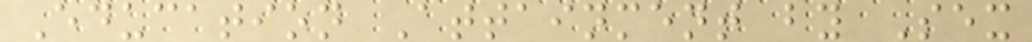Education Attainment by Sex
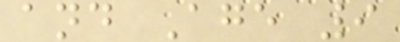and Age 9
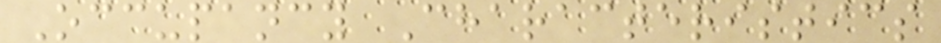Occupancy Characteristics
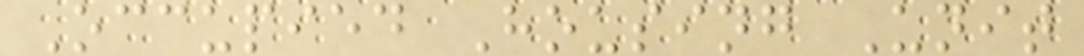Occupied Housing Unit
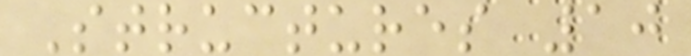Structures 10
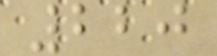220
